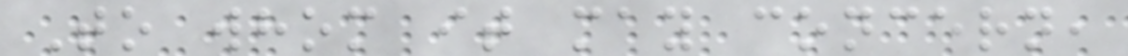To whom it may concern,
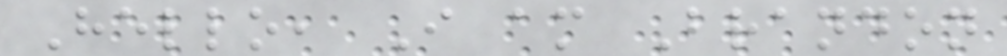Hello, I am Brandon
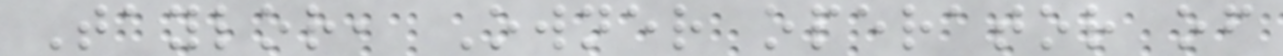Taylor, Owner operator of
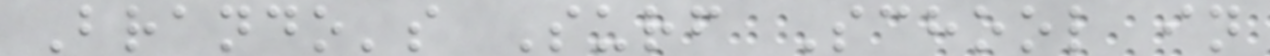Brando's Surf School in
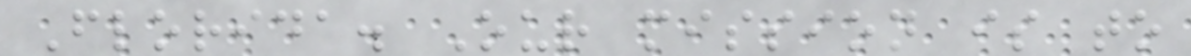Florida. Our mission is to
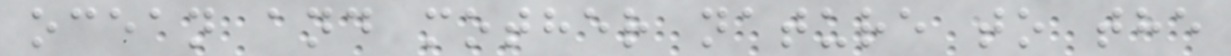ocean and mother nature to the
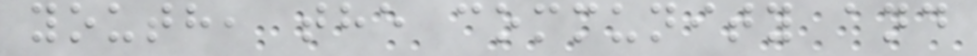youth, the community and
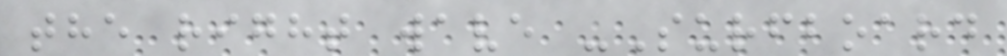the right wave -Surfboard
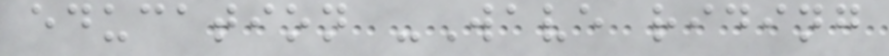education -Wave riding
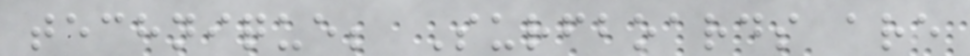technique; Surfboards are
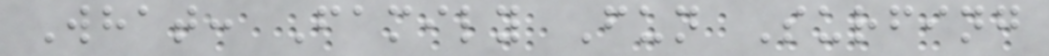What: Family Fun Surfing
